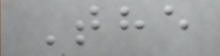The
